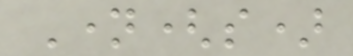Name(s)
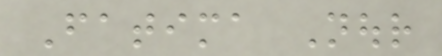Fatima Nour
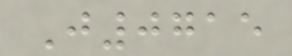J0715
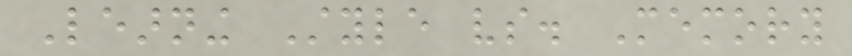Learning Style vs. Memory
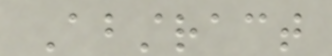Abstract
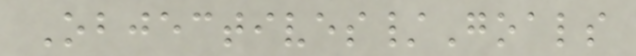Objectives/Goals
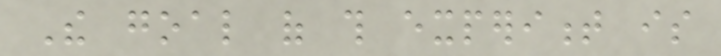The goal of this experiment is
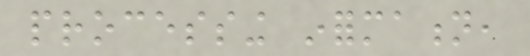processing information,
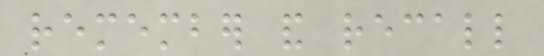remember and recall
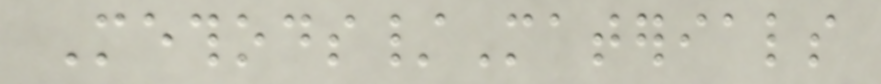Methods/Materials
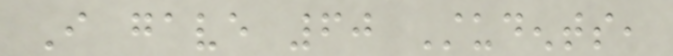I gave 60 Students,
